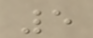5
